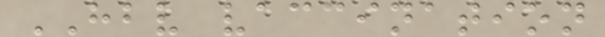HBV vaccination
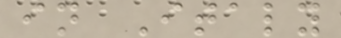in Italy
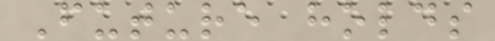Future holds
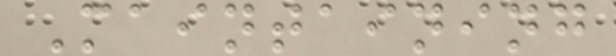Maintaining
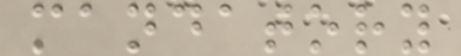mandatory
